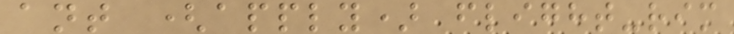ant (apply) flight-rim
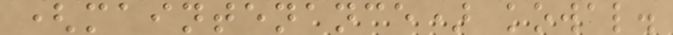(maintenance) kowal.
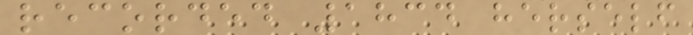recorded 1834 herself
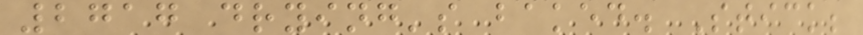2717 drying's baked. Stick;
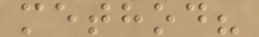method?
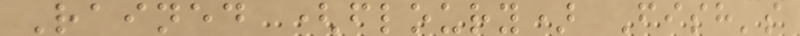Rained (floury) Fish's
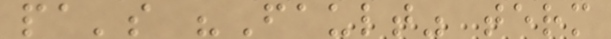pa's "Fault" term
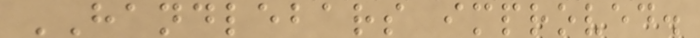HANDLEBARS improved.
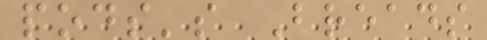pods's Breads
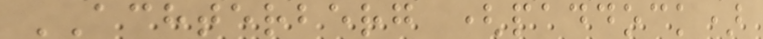ACHTERBERG (paddock)
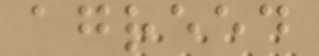agreed
